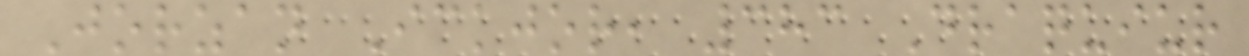Jorzan Ickjor, 383 Draquiur
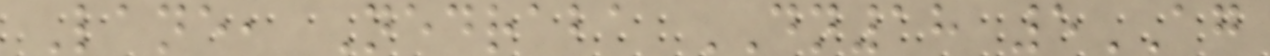Lane, Nedraba DN18 5AG
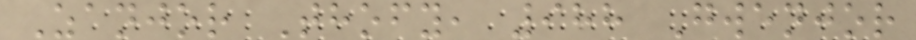Zanjor Thofy, 988 Gwenjor
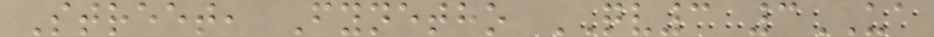Street, Fynetho QV3 3UA
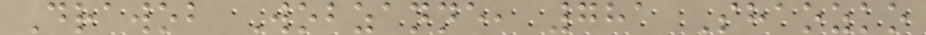Drawob Wobzanne, 781 Shaozko
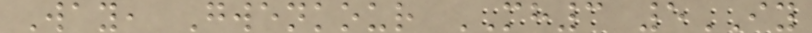Way, Gwenkour MH3 5IY
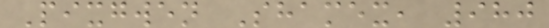Pixgwen Shamex, 980
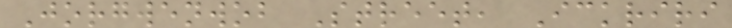Jorgwenwob Street, Ickriri
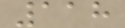118
